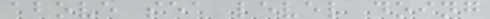above sea level doing
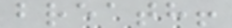breath!
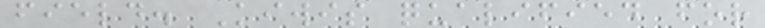field. Kiwis qualified for
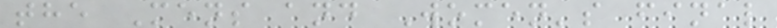the Mens and Women's final
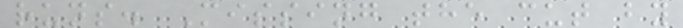runs. Missing the cut by
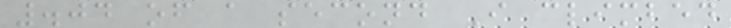.04 of a second I climbed
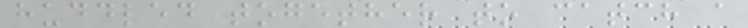huddled together to catch a
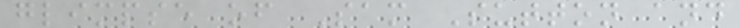glimpse of Sam Sutton and
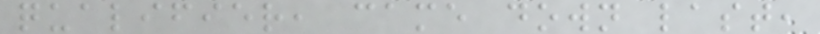qualifier, came down last,
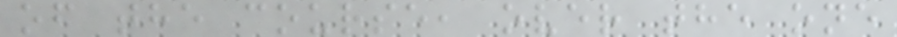of the course, over the one
